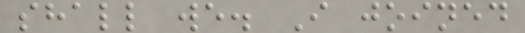shall we. I joined
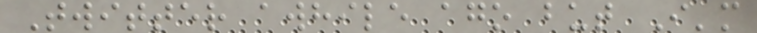Twitter awhile ago but I'm
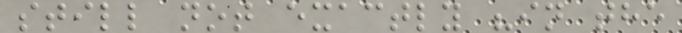still not exactly "in the
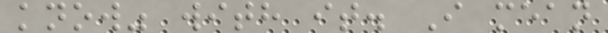know" with it. I mean
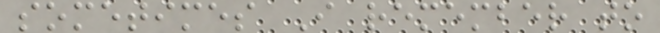sometimes I remember to
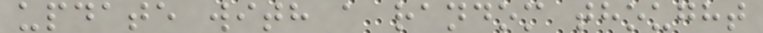update with a random thought
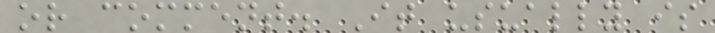or comment. It usually is
